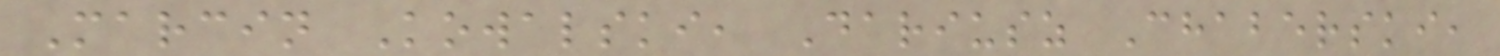Marcin Kowalski, Dariusz Chaberski,
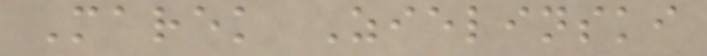Marek Zielinski
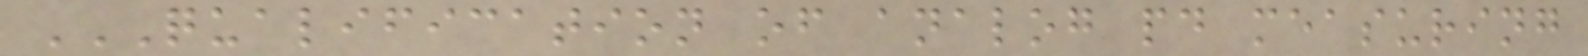QUALIFICATION OF ANALOG PD MEASURING
